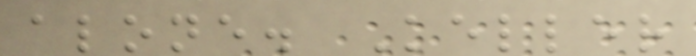alone. Keller
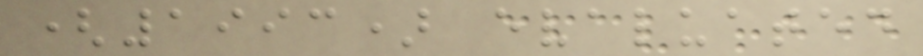(1993) evaluated
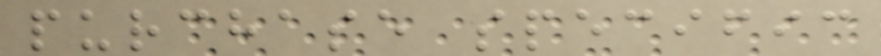purchase specific
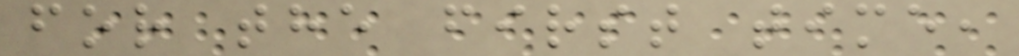for the first time,
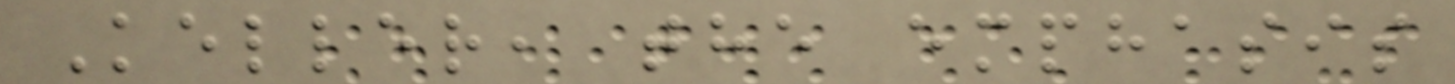Keller, the emphasis
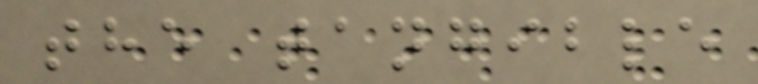the tangible
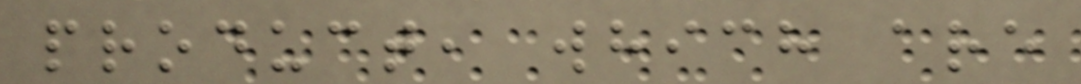product, which are
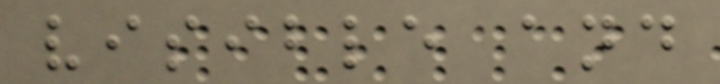visible and
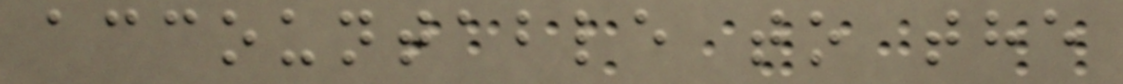accountable to the
